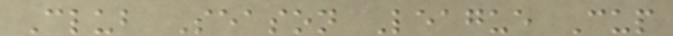Club Season League Cup
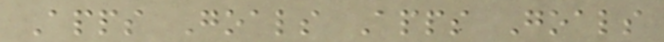Apps Goals Apps Goals
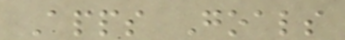Apps Goals
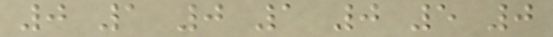0 1 0 1 0 5 0
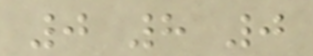0 8 0
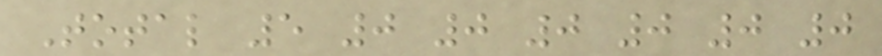Total 5 0 0 0 0 0 0
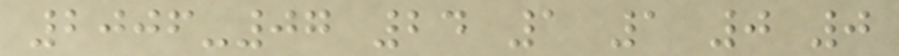2006-07 24 1 1 0 0
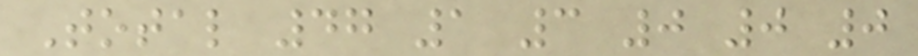Total 47 1 3 0 0 0
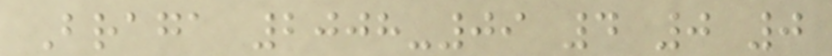Braga 2008-09 4 0 0
